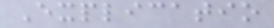Explicatio
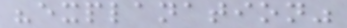"explanation"
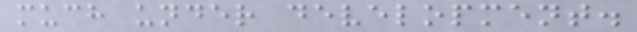much under development.
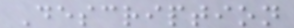Description
